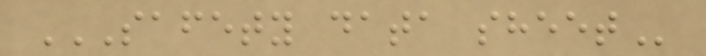SAFETY DATA SHEET
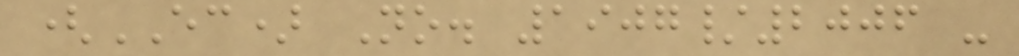(EC) No. 1907/2006 -
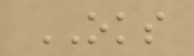OKS
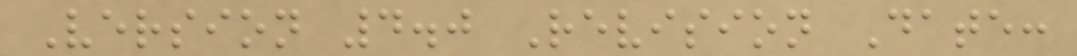Version 4.0 Revision Date:
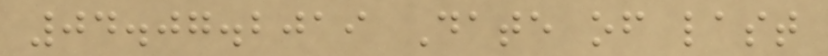04.07.2019 Date of last
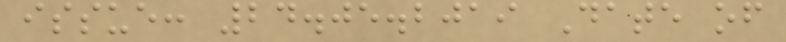issue: 24.05.2019 Date of
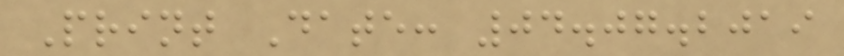Print Date: 04.07.2019
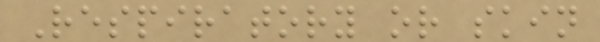Respiratory or skin
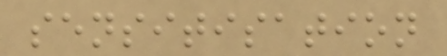sensitisation
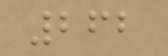262
